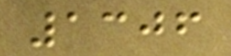1306
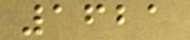1621
